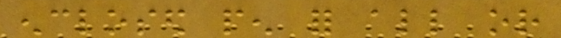enclosed pen for all or
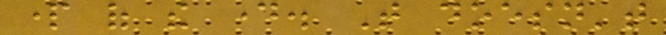part of the day. That doesn't
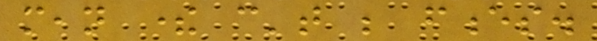mean there can't be fences.
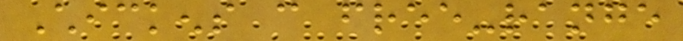Chickens can free-range
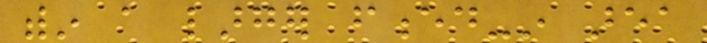within a larger fenced-in area
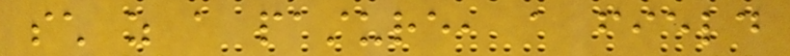such as a pasture, a field
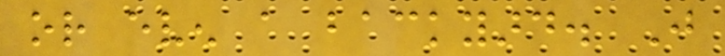or even a backyard. Just
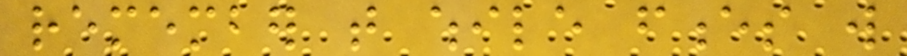remember that while fences will
